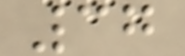37
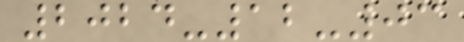2024-12-03
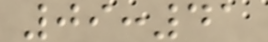09:41
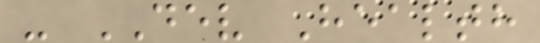- DEV Health
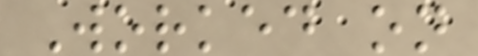Worked on
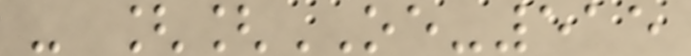- [[OE-515
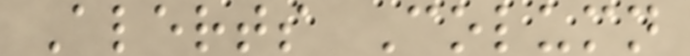Alerts Column
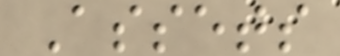Assets
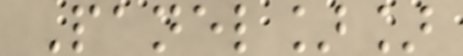Panel]]
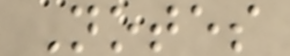Notes
